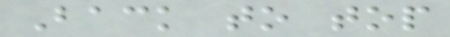Back to top
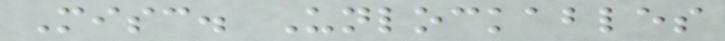Misc. Unlockables
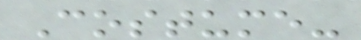Costume-
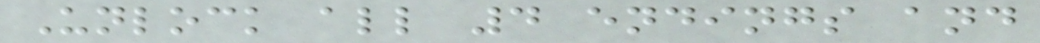Unlock all 4 endings and
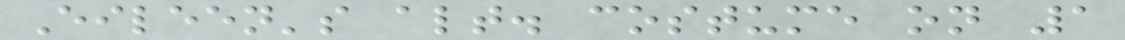Eileen's alt. costume on 1
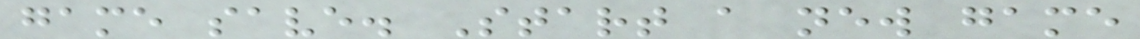game save. Start a new game
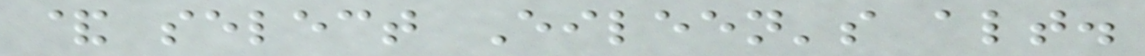& select Eileen's alt.
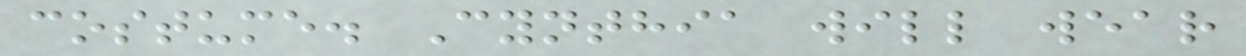costume. Cynthia will wear
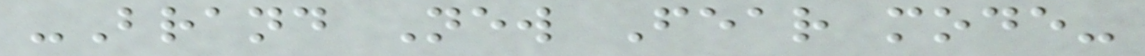-Brand New Fear mode-
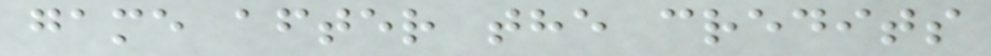game after the credits
